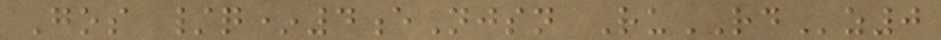Gos /q*4eNjsn RuRDz0
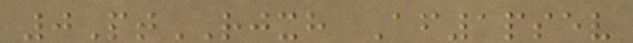0PtRJXH Af1psev
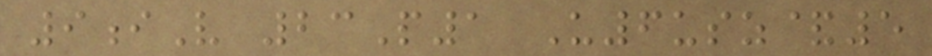9iV 23P1 U6usz&5
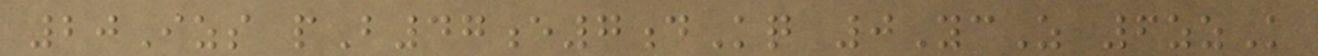20Izs pB47e7dKq 0YcZ 6zzK
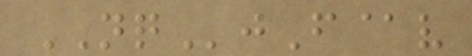NQjF@v
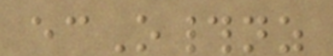ecO#nz
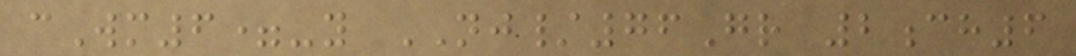cWm6=-y NJ/76Gr 2ch6
